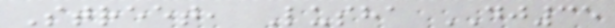Street, Lusha DJ35
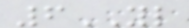6YL
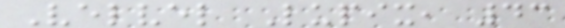Velvel Lupix, 43
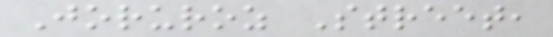Joruroz Street,
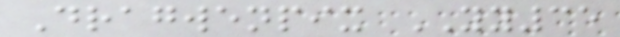Dragwenpix YY35
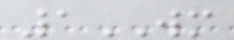1WM
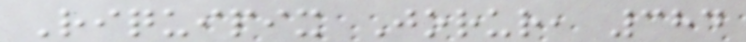Riquipix Jorur, 384
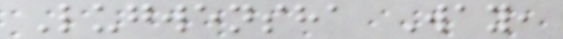Lugwensha Way,
